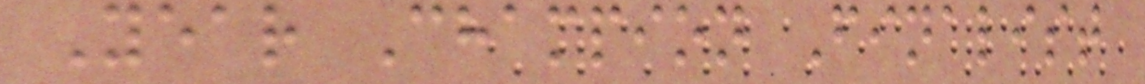Year Champion Finalist
